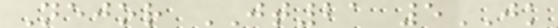Nejor JT21 5JK
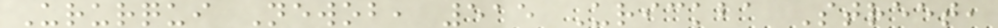Ururqui Newob, 515 Urickba Street,
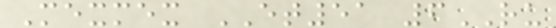Mexmex ET51 6RU
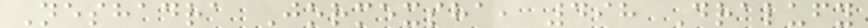Neshadra Jormexsha, 498 Dralufy
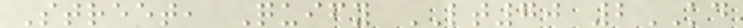Street, Quify LT70 2KD
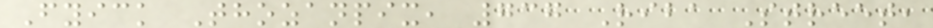Fyick Thozanpix, 737 Riba Street,
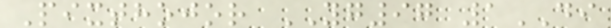Pixthojor YG97 1DI
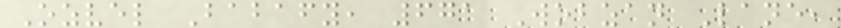Ozvel Babafy, 671 Wobzan Lane,
